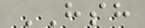HSH
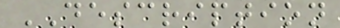DESCRIPTION
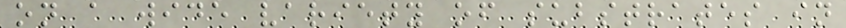on a wide variety of substrates in
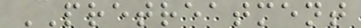PRETREATMENT
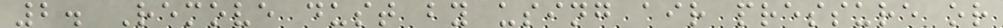2. Remove dust by using air pressure or
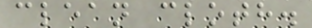clean cloth.
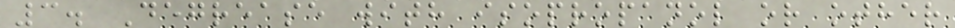3. Degrease with isopropanol or other
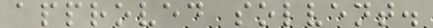approved solvent.
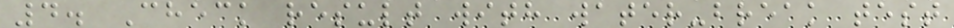4. Check result with water-break test
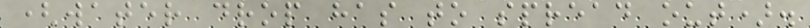(water drop has to spread out).
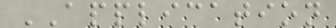APPLICATION
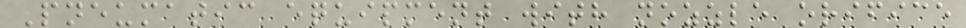Pneumatic equipment with nozzle orifice
